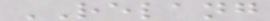RELANG
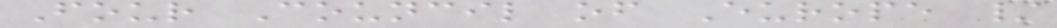Four Council of Europe /
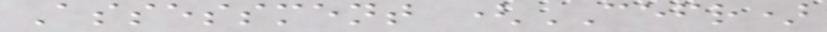Assessment (CEFR)
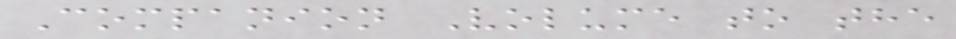Companion Volume to the
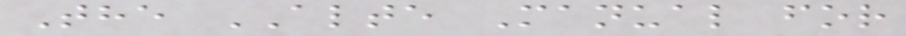The ALTE Manual for
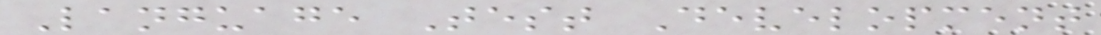Language Test Development
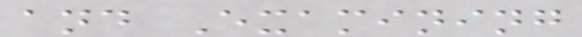and Examining
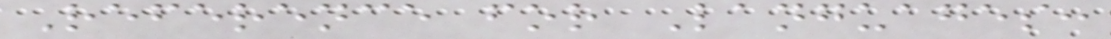Reference for Languages:
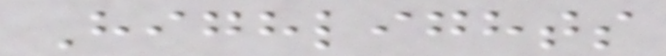Highlights
